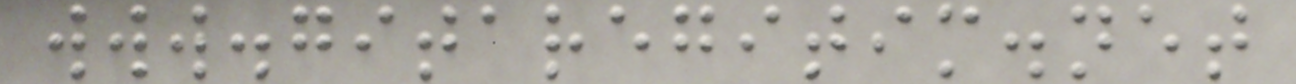www.gitaregitim.net
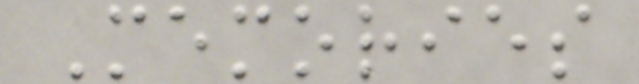Memories
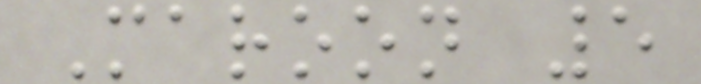Maroon 5
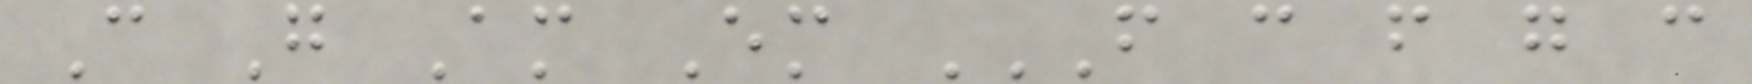C G Am Em F C F G C
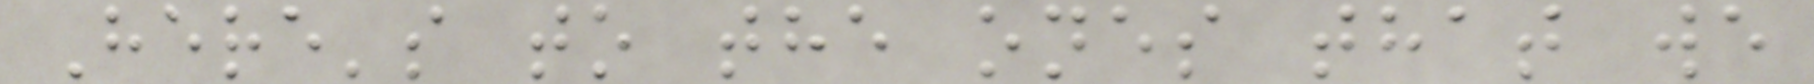Here's to the ones that we
